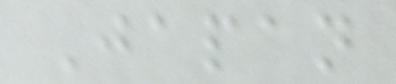Japan
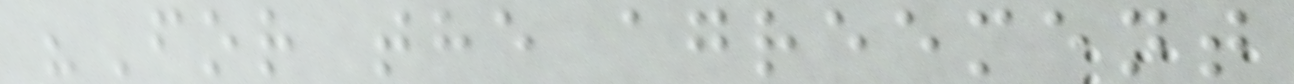"For the agreement
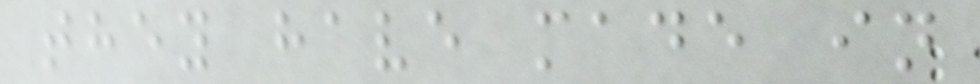they have made in
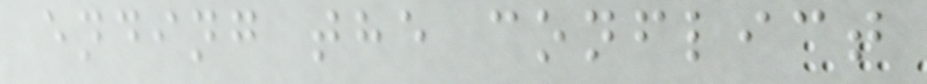ending the conflict
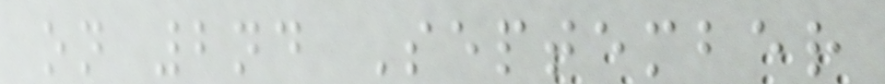on 2nd September
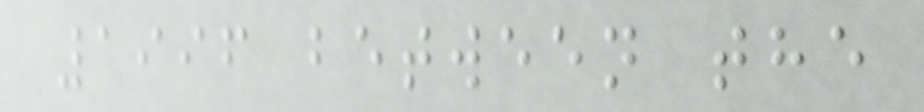1996 between the
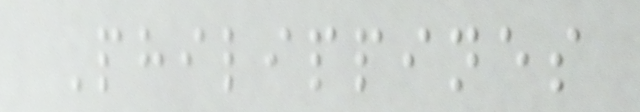Philippines
